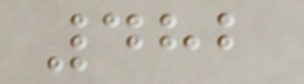482
